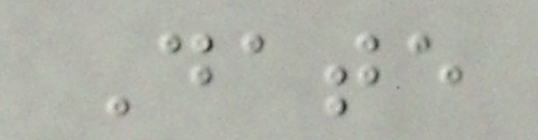Date
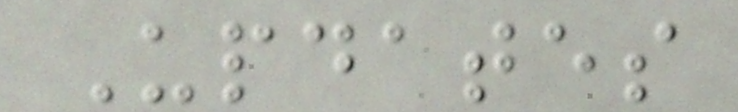Updates
